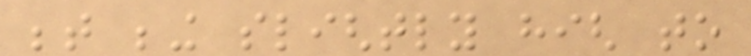between being slightly high to
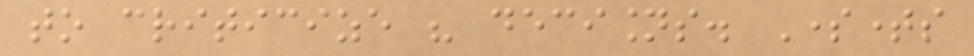to criticize his decisions. Sometimes
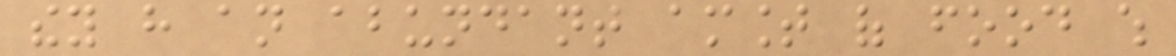they have an abundant amount of food which
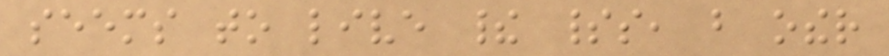seems to live their spirits, but other
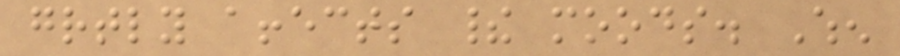greatly affects their moods. When
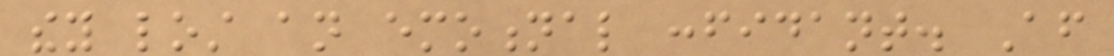they lost an emotional confidant. After
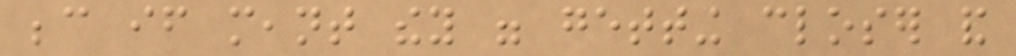because if meant they were getting closer and
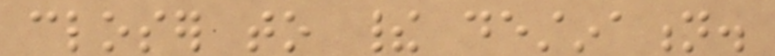closer to their destination.
